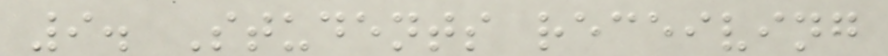9. Students receiving
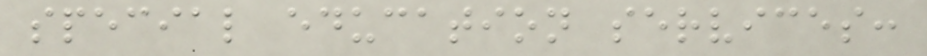special education services:
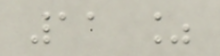11 %
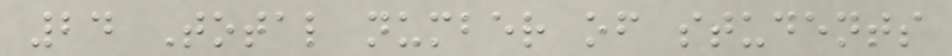24 Total number of students
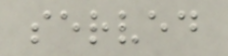served
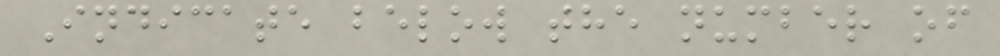Indicate below the number of
